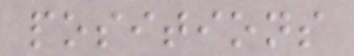positions
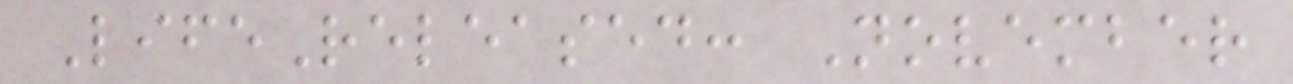LifeReleased: November
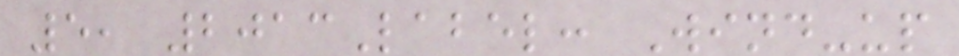5, 2013Label: Wind-up
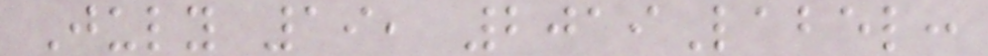July 19, 2019Label:
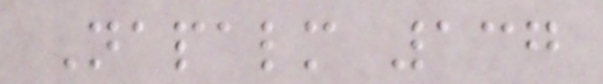Napalm 137
